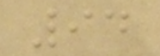94
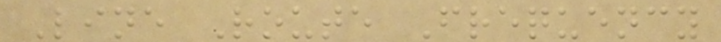Line Route Frequency
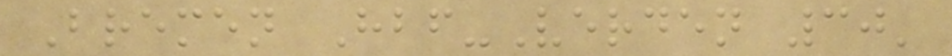Bremen Hbf-Verden 30'
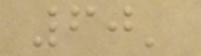60'
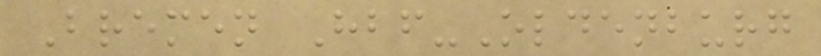Bremen Hbf-Oldenburg
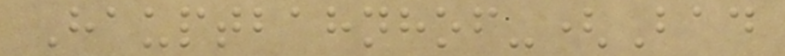Hauptbahnhof-(Bad
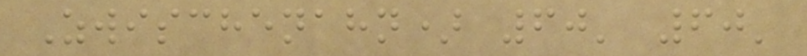Zwischenahn) 60' 60'
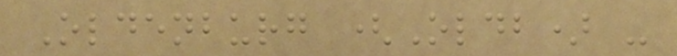Oldenburg (Oldb) -
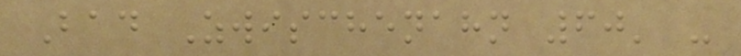Bad Zwischenahn 60' -
